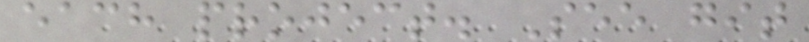each project. See git
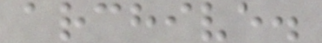archive.
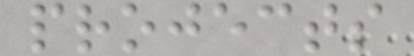projects
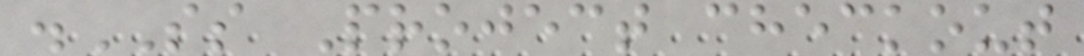.SS Project checkout
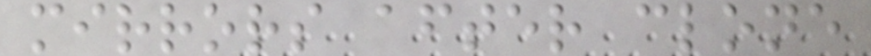mirrors after clone
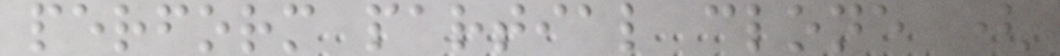perform partial clone (
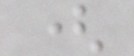(
